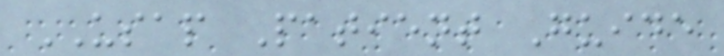USAP Patient Guide
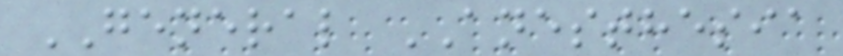GENERAL ANESTHESIA
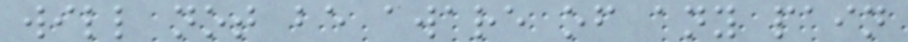will not be aware of any pain
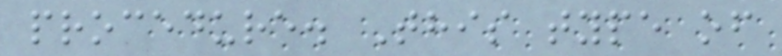procedure. This type of
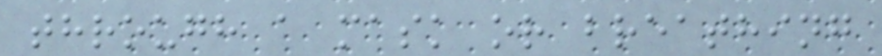through a mask or breathing
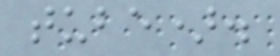tube).
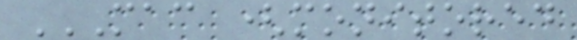MAC (MONITORED
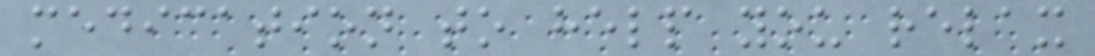medication to help you relax
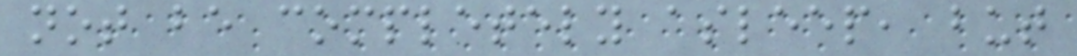not be completely asleep, but
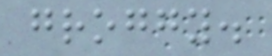groggy.
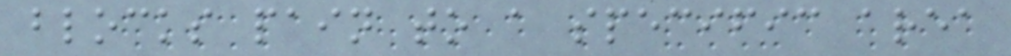blocks pain to a specific area
